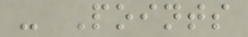- Points
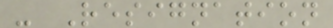- Resignation
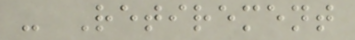- Retirement
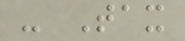- Tax
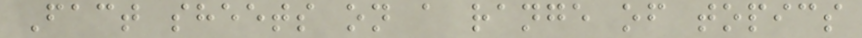Fact sheets on a range of topics
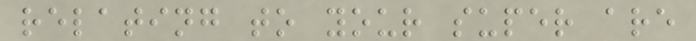relating to your super are
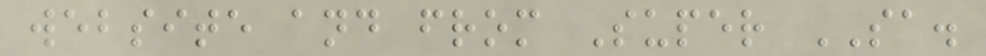website and from Super SA.
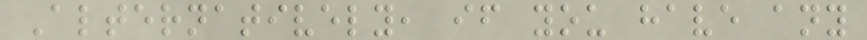Alternatively, if you have any
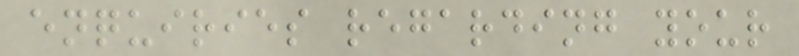enquiries regarding your
